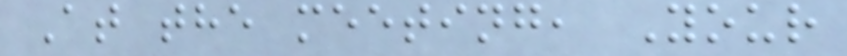At the meeting, Your
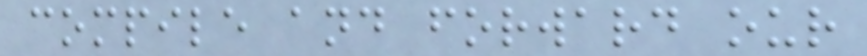compile and forward our
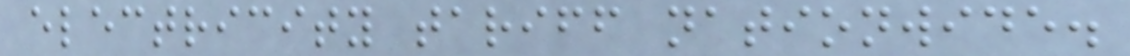electricity tariff nationwide.
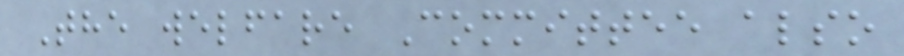The welfare Committee also
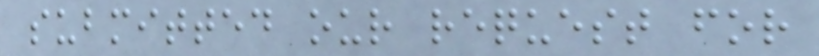submitted our request for
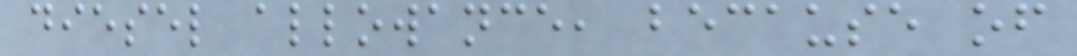diesel allowance, because of
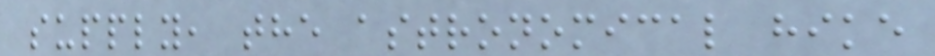supply, the astronomical hike
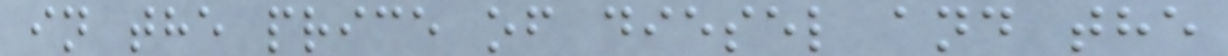in the price of diesel and the
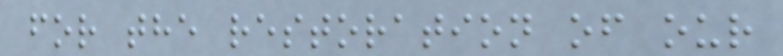for the restoration of our
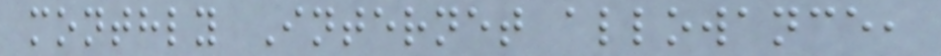monthly Internet allowance,
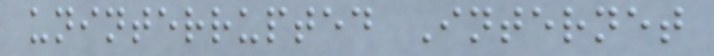uninterrupted Internet
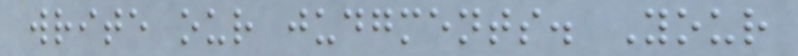write our judgments. Your
